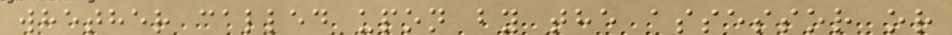whether called upon by the assessor or
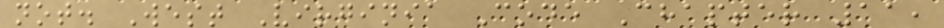not. West Virginia Code Chapter 11,
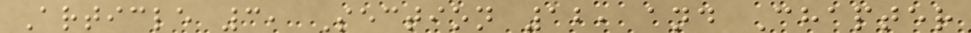Article 3, Section 12, and Chapter
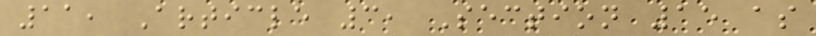11, Article 3, Section 15 as
